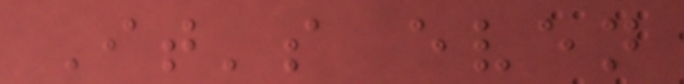It's even
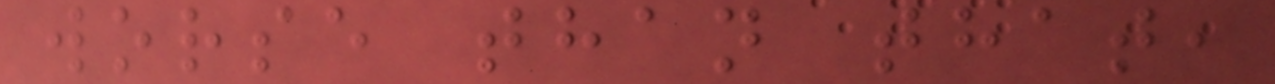worse than that,
